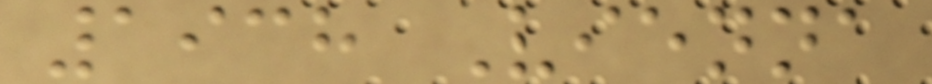1938 Vienna
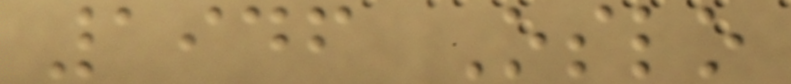1946 Oslo
